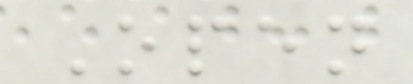Open
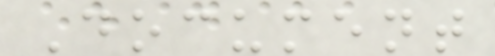Document
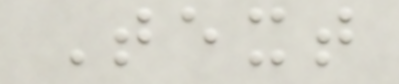Text
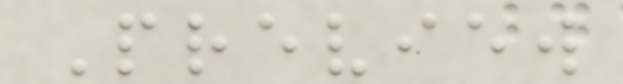Preview
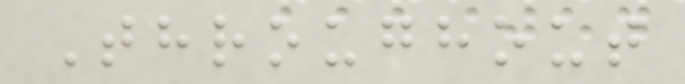Throughout
